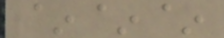~~~
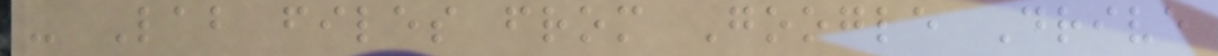- Lab files from Google Drive
